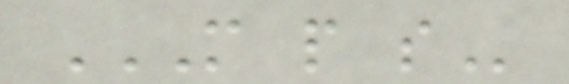M P S
